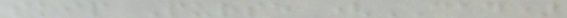skip Purse (CAD)
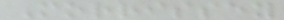Morrissey
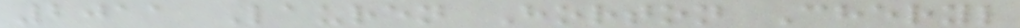2011 Lauren Horton Cheryl
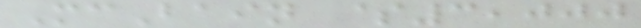McBain $3,000
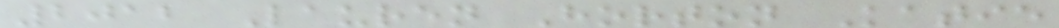2012 Lauren Horton Katie
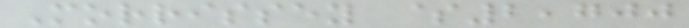Morrissey $2,700
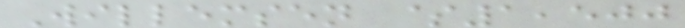Willemsen $1,500
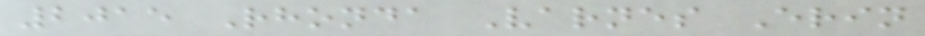2015 Rhonda Varnes Erin
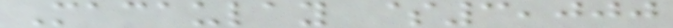Macaulay $3,000
